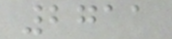2711
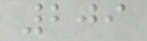209
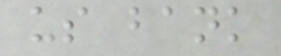us bank
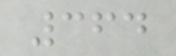364
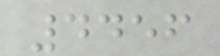4456
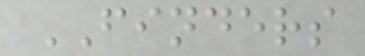FINDERS
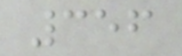356
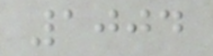1004
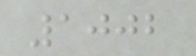1002
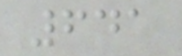641
